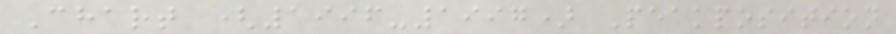Chart (1996-1997) Peakposition
